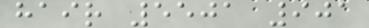hair 5501 901
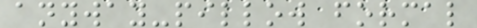anyway-pillow formal
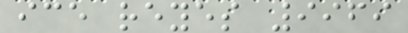ice reyes 9969
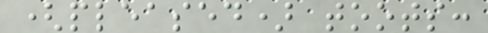(pleased) toots:
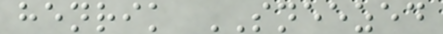henrik SNEEZED
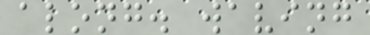along. waving
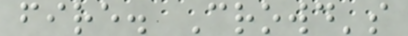fire. Crowd's
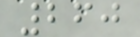260
